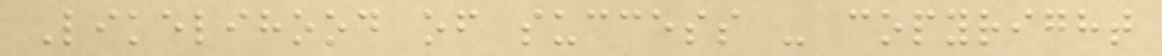Likelihood of success - copyright
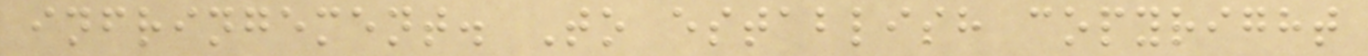infringement. To establish copyright
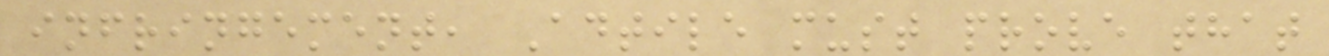infringement, Adtile must prove that
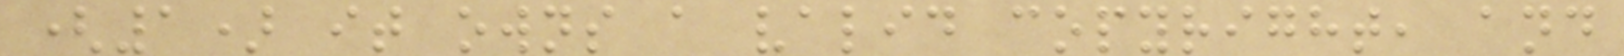(1) it owns a valid copyright, and
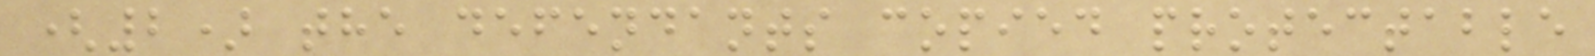(2) the defendants copied protectable
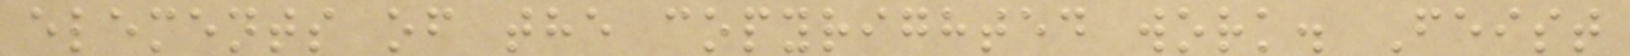elements of the copyrighted work. Feist
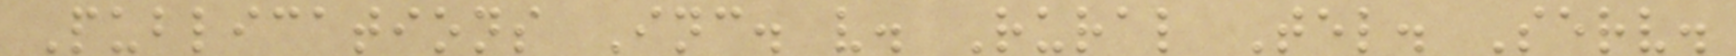Publications Inc. v. Rural Tel. Serv.
